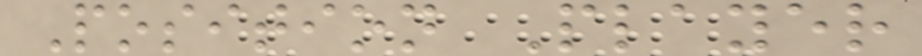Position Player
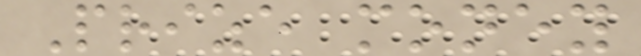Prize money
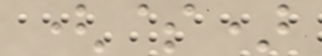($)
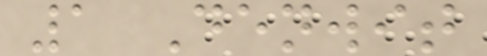1 Denwit
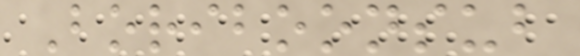Boriboonsub
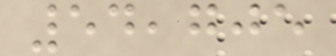54,705
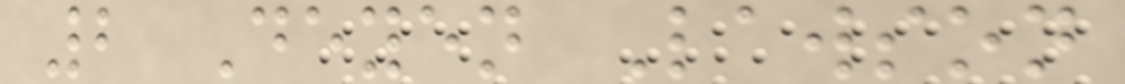2 Deyen Lawson
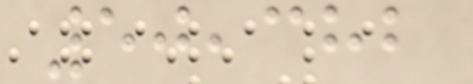50,382
